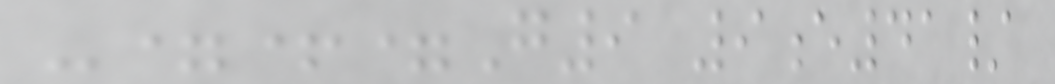-=+=G9 9e41/
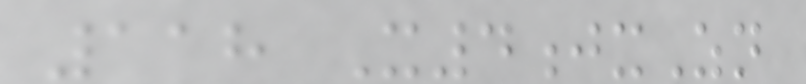118 X4jxZn
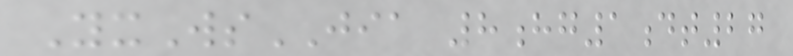YxWsJIA 8hg1dt27
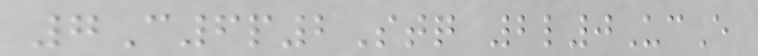7C6p2Stq 2l0UcE
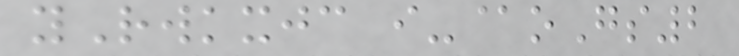yRwkxjc i-@oGs2
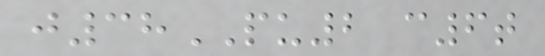j38PU2 c6t
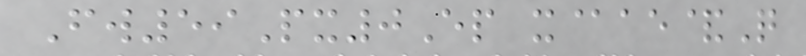Fw59Px0Ep x@ae&Q
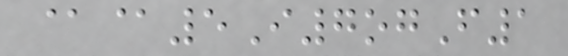@@5I7ogF1
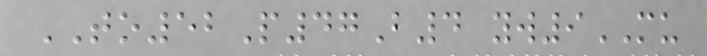TO52P47B4 yw9MU
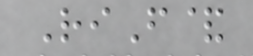RiF&
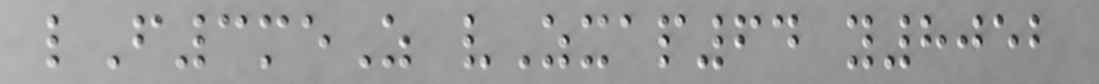lF3meZ vZxap64 y8052
